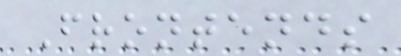Frontends
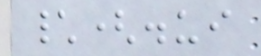\(.ui
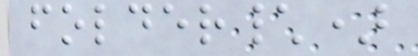folder\)
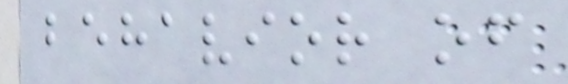behavior of
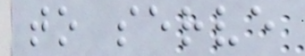to serve
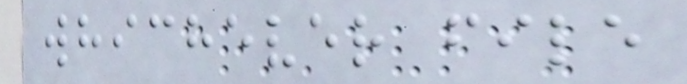whichever file
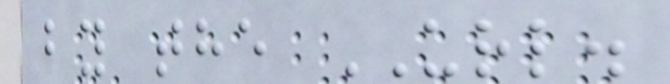by the URL.
